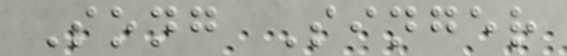Song Singer
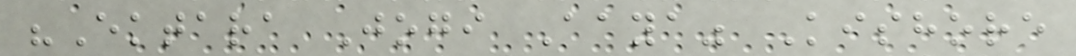"Ektara Jogi Aaya" Kishore
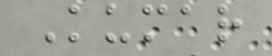Kumar
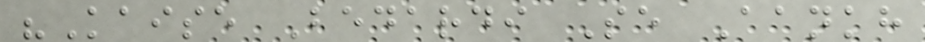"Kaise Bedardi Se Aankh
